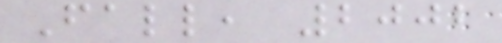Fall, 2002
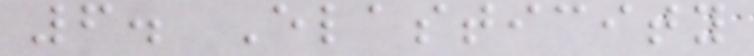6. Elasticity
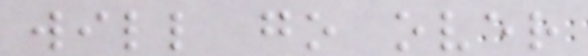will go over
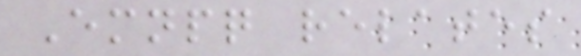Emnpq relates
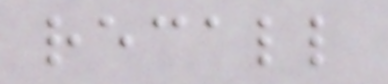recall
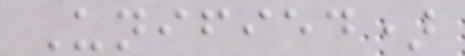Unified)
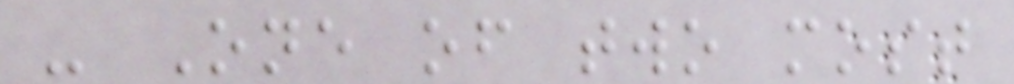- One of two most
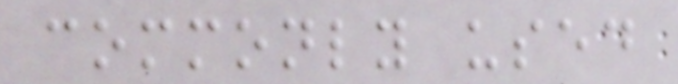commonly used
